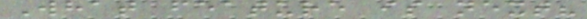What feature is next?
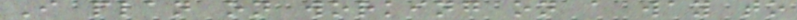I plan on working on a way to
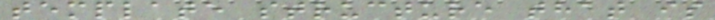template structure that is
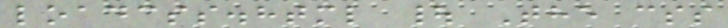loadcss.html | The css
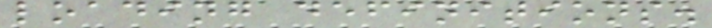loading definitions.
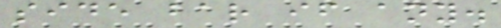side bar if any.
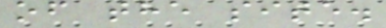of the site.
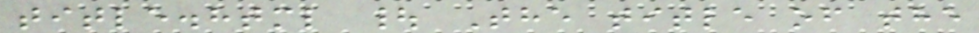title.html | The title of the
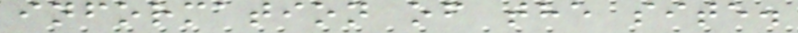information of the site.
